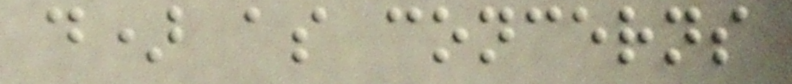d) as concerns
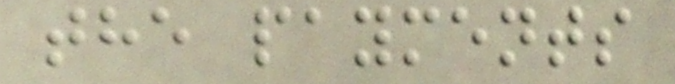the payments
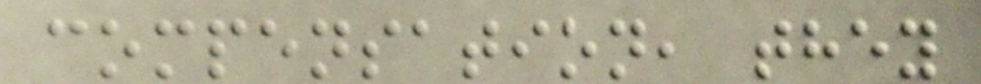compensation, they
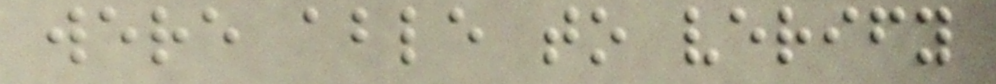were able to verify
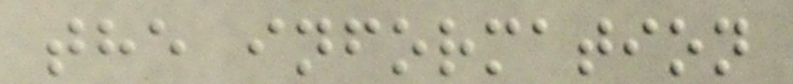the information
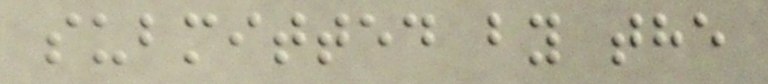submitted by the
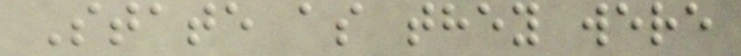State as they were
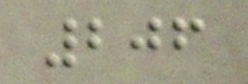206
